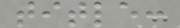title:
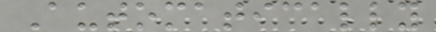Automatically
